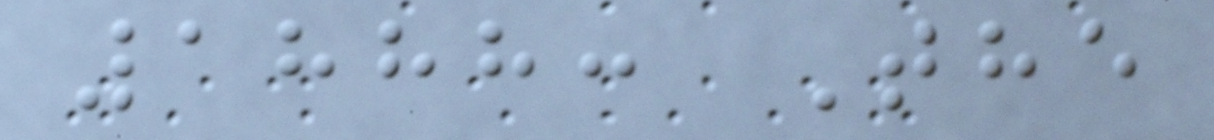1888: The
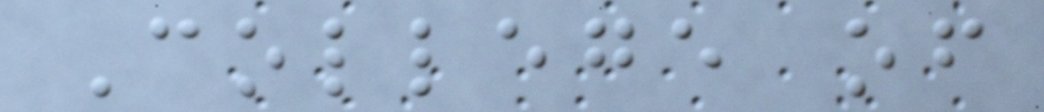College of
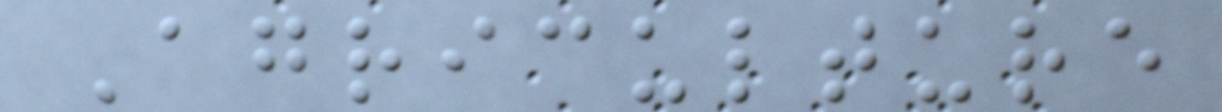Agriculture
